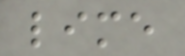lime
